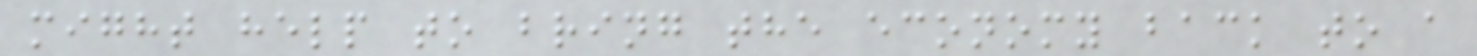might help to bring the economy back to a
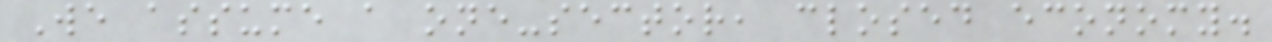We assume a one-sector, closed economy.
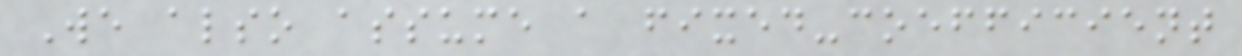We also assume a fixed-coefficient
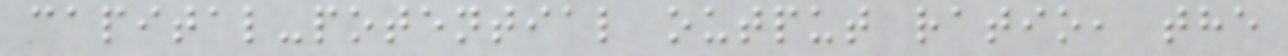capital-potential output ratio, the
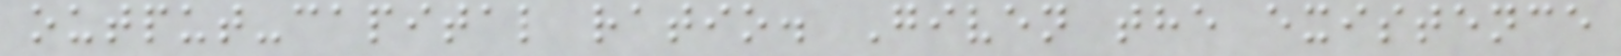output-capital ratio. Given the existence
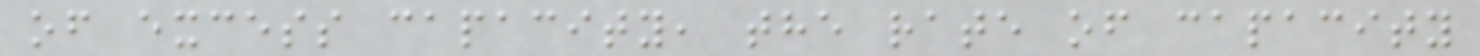of excess capacity, the rate of capacity
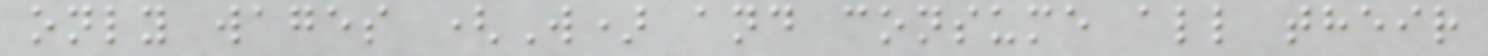only wages (W) and consume all their
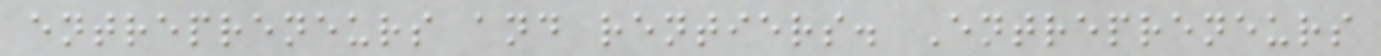entrepreneurs and rentiers. Entrepreneurs
